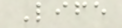Life
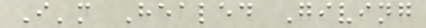I'm Healed Giving
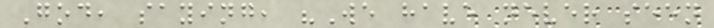God, saying, "We have never seen
